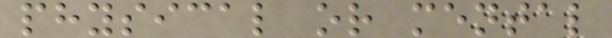physical or mental
